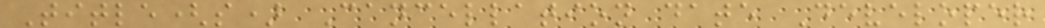Title(s) Cancellation date Developer
